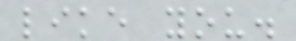like you.
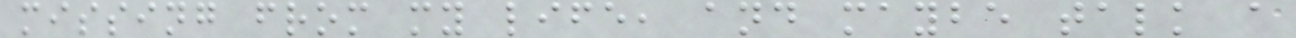missing from my life, and maybe talk a
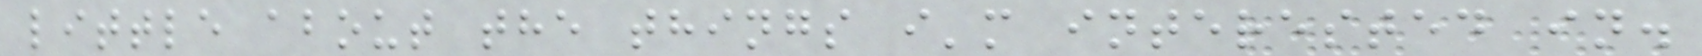little about the things i'm interested in.
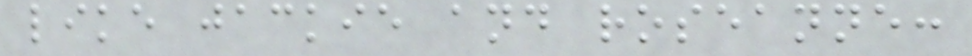like jackie and roseanne:
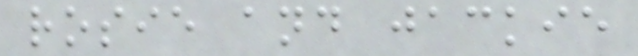rosie and jackie
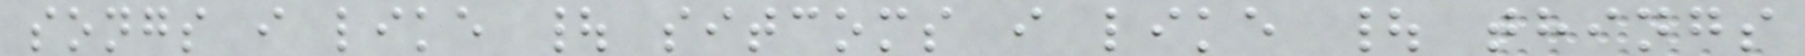songs i like | sitcoms i like | things
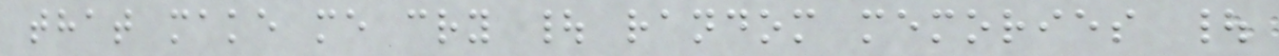that make me cry | random memories |
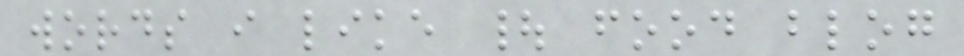words i like | food blog
